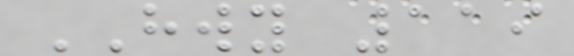HWY 119
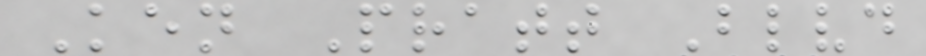Ken Pratt Blvd
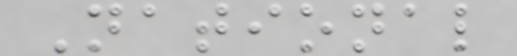National
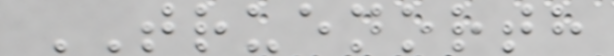TRUENORTH
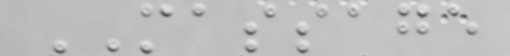MASSAGE
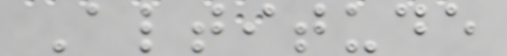Altitude
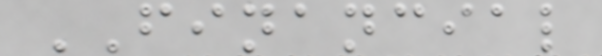FINANCIAL
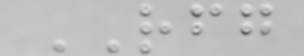RFG
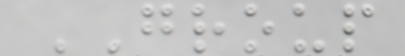GROUP
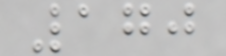170
